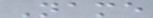Name
